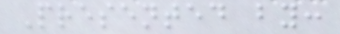Presented by:
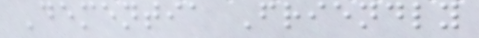Dementia Friendly
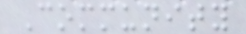Community
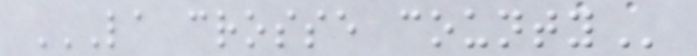LA CROSSE COUNTY
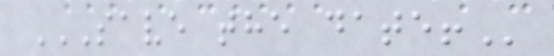SAVE THE DATE!
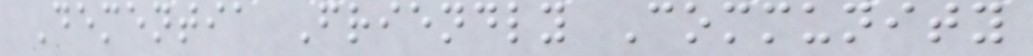Dementia Friendly Community
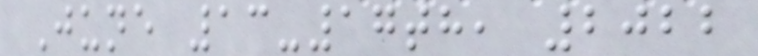June 13-17th, 2022
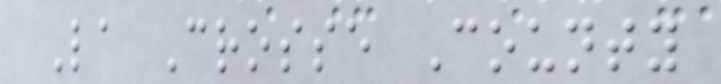La Crosse County
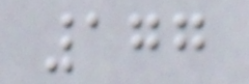177
